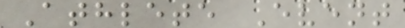Athlete Event
